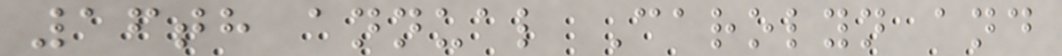16th annual Carolyn and
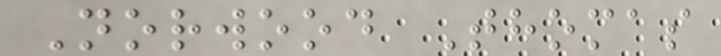Norwood Thomas
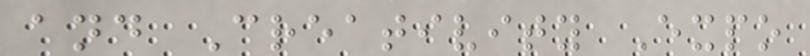and Creativity Expo
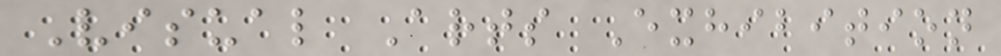Visual Arts Exhibition
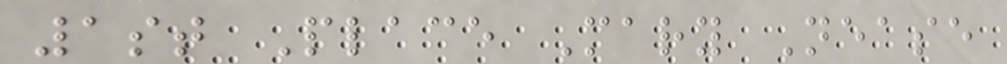1st Place Mary Nease
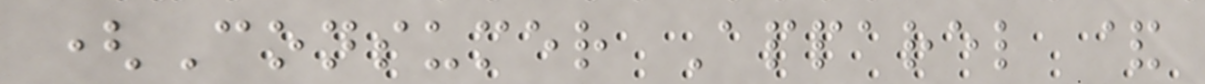(Consumer Apparel &
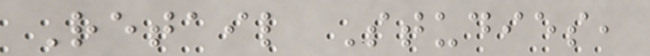Retail Studies,
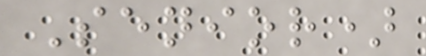Senior)
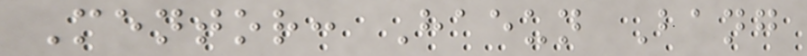Mentor: Haeun Bang
